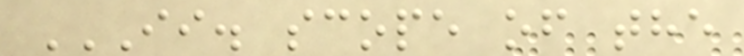II. SCOPE OF THE
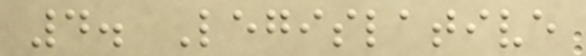4. Legislative
